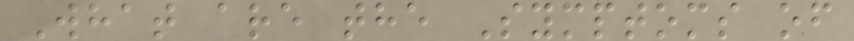What are the Symptoms of
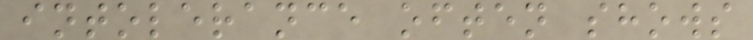intolerance often shows
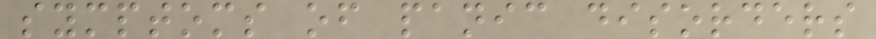symptoms of panic disorders
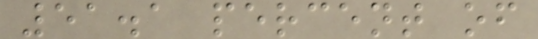51.1 percent of
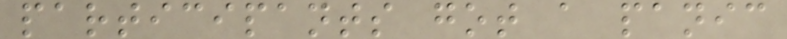participants got a panic
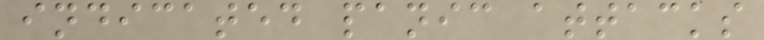indicated panic attacks
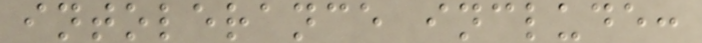intolerance include:
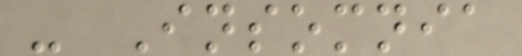- Insomnia
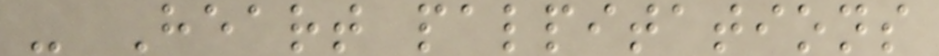- Heart palpitations
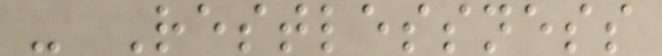- Restlessness
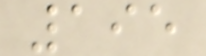195
